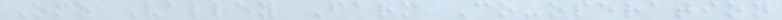Omo Valley Farm Co-operation
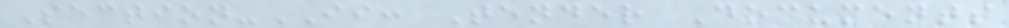Section-II: Tender Documents
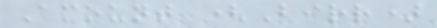Amount (Birr)
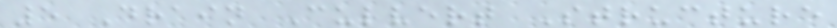5 Drain Culvert Structure
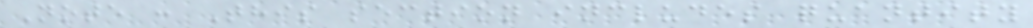Note : This section includes quantity
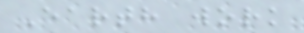Earth work
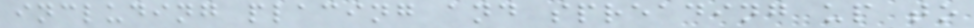including placing and spreading up to
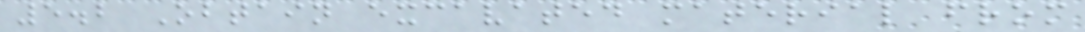5.2 Obtain excavated material from
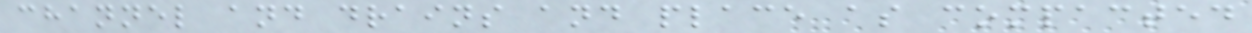channel and drains and place as compacted
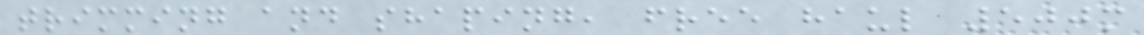trimming and shaping, free haul 500m
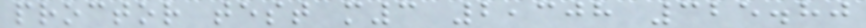proctor test m3 2,308 325.80
